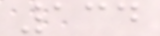134
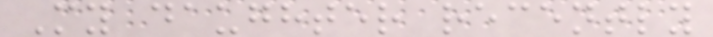My daughter recently
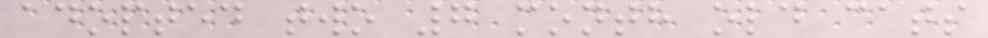adopted two 7 month old cats
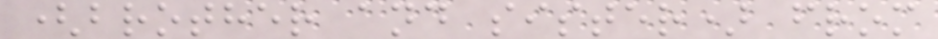(brother and sister) from
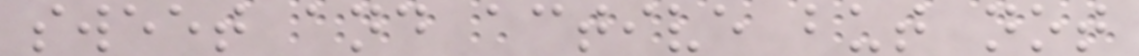sweet and active but not
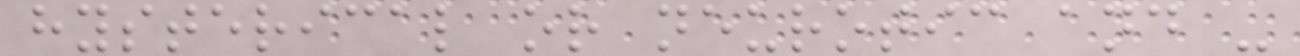hysterical or neurotic and -
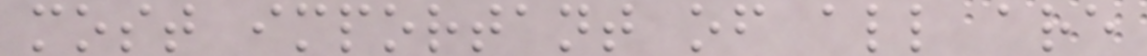most important of all are
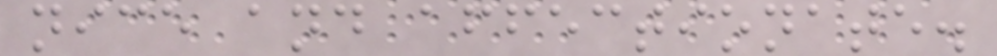nice and affectionate.
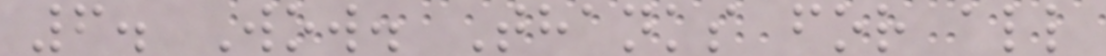6. Wow. Thanks for all
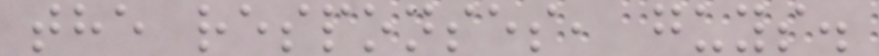the responses, guys.
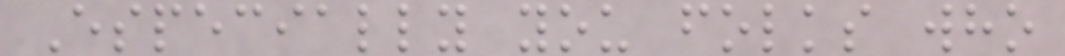Especially you folks who
